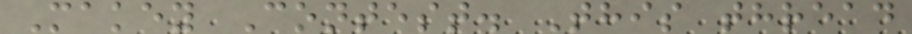Makey Contest. This thread
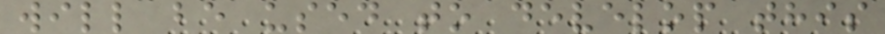will be used to develop this
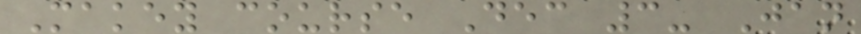Makey course Dec 3- Jan
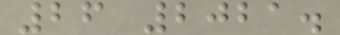26 2021.
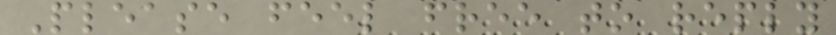Please feel free to reply
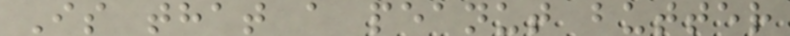Is that a peanut butter
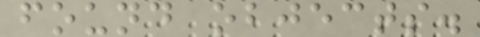found objects.
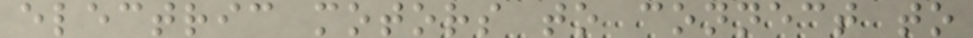electric motors to connect to
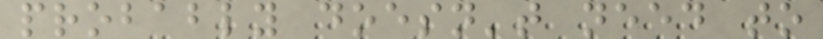probably doesn't need to
